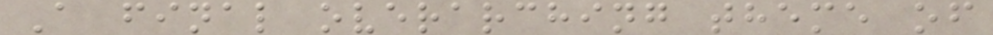A final overarching theme of
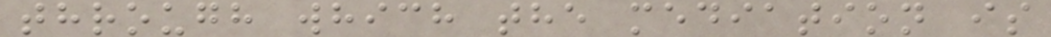through which the mediation is
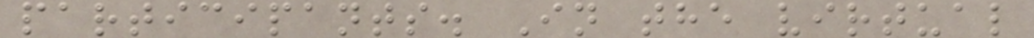participants. In the virtual
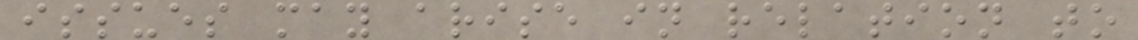issues may arise in relation to
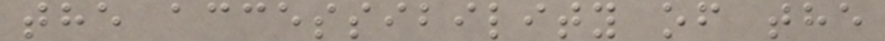the accessibility of the
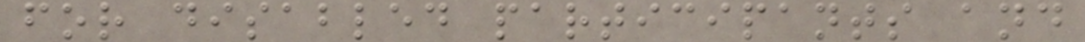for disabled participants and
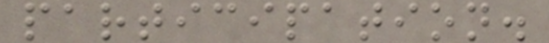participation.
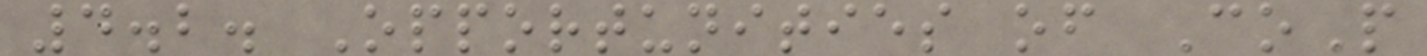4.2. Opportunities of CoP
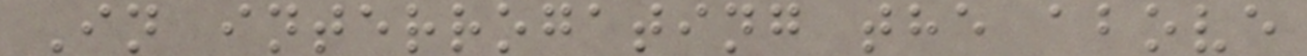In interrogating the above
